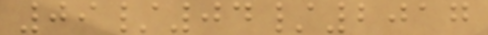09/04/2017
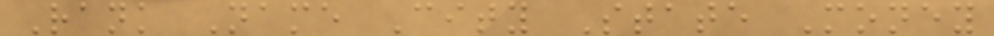Rank Name City State Money
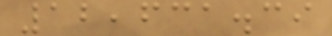12,631.39
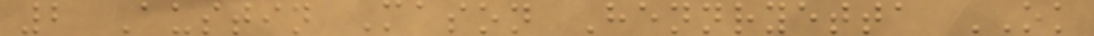2 Austin Mason Hennryetta OK
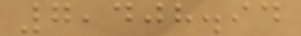7,408.94
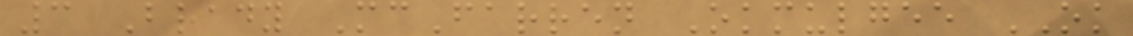3 Brady McFarren Okmulgee OK
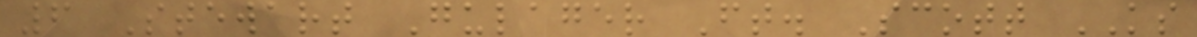6 Stewart Gulager Ft. Scott KS
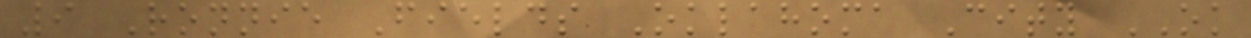9 Ronnie Fields Oklahoma City OK
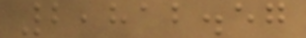2,812.57
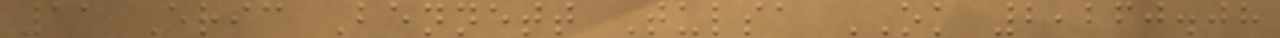11 Eric Bennett Tulsa OK 2,260.08
